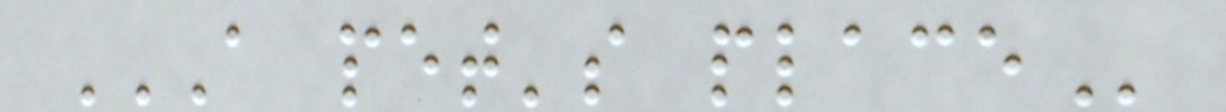A PET'S PLACE
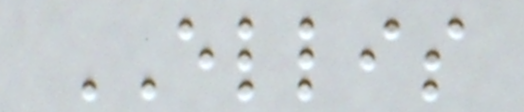ELLIS
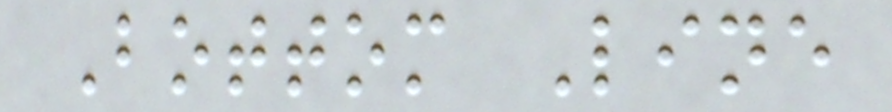Bottom Line
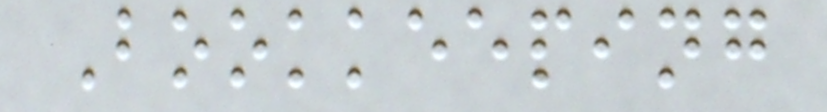Bookkeeping
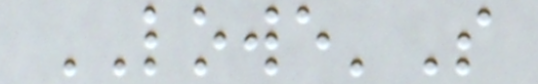LOWE'S
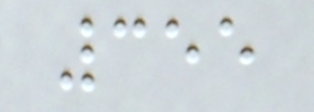355
